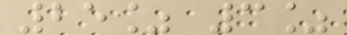25% 3%
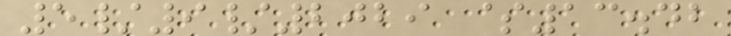5/9/2029 $13.42
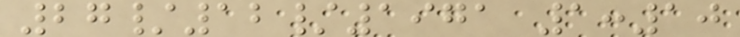27/12/1971 1:10
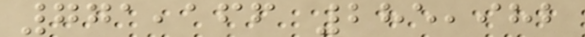771,166 285,982
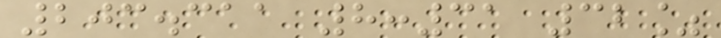203.311 8:31 32%
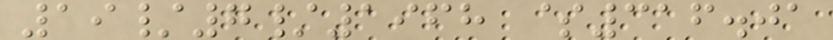19/7/1968 $316.01
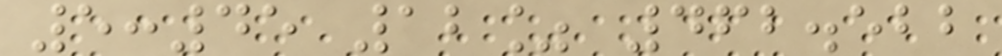5:45 12% 462.522
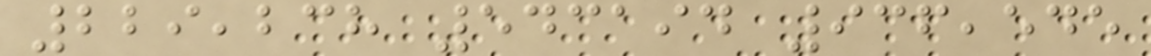229,238 543194 936,545
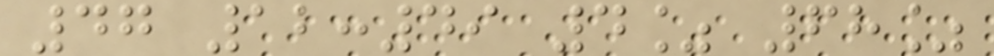47 12:49 4% 68%
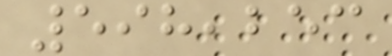598,253
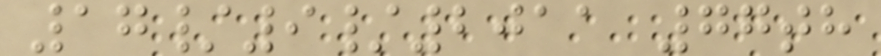17/9/2011 77th
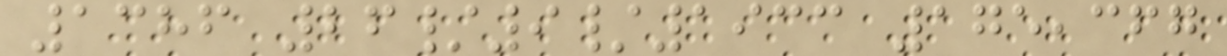1386 26/9/1933 175,367
